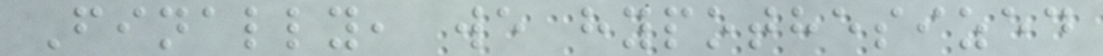Finally, we hypothesized
